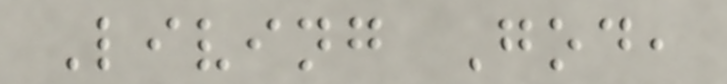Living God,
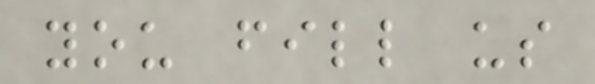you fill us
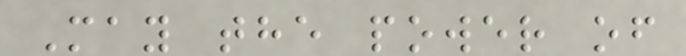May the power of
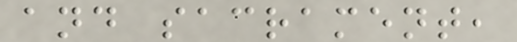and sacrament,
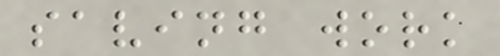saving work
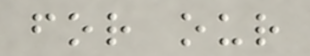for our
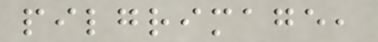pilgrimage,
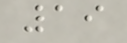19
